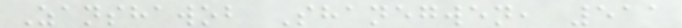Zanshawob Shanegwen, 511
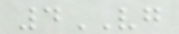4VG
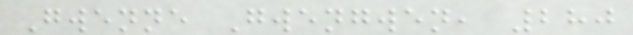Gwenne Gwengwen, 280
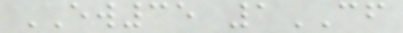EW35 1CF
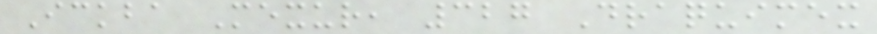Ickba Mexur, 327 Draquimex
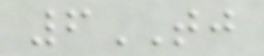6TJ
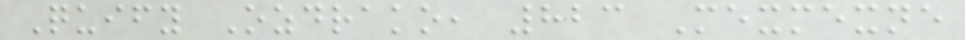Quify Ozdrako, 823 Mexmexne
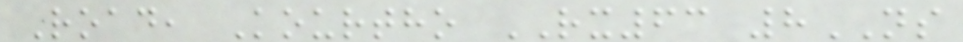Road, Kourtho RX63 8NS
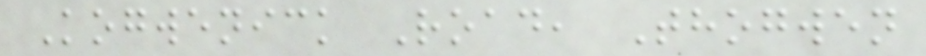Kogwenick Road, Thogwen
